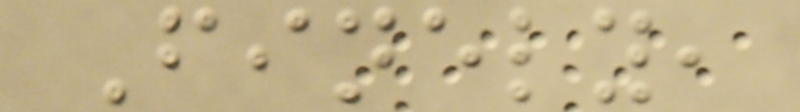Finely,
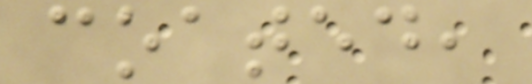coated,
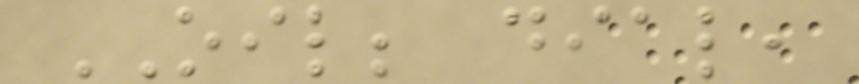OIL; dial,
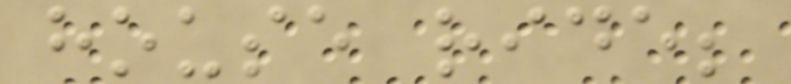house ride;
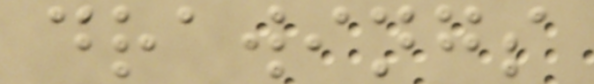drawings
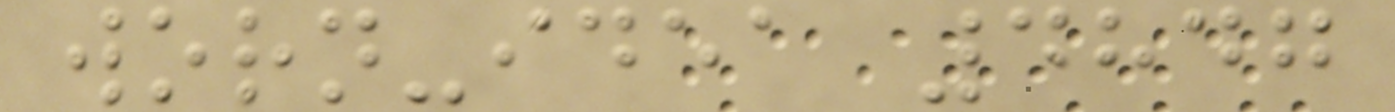worn-idea 4847
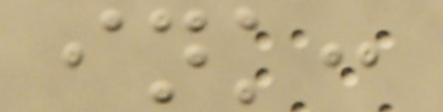ink:
